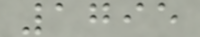1795
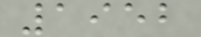1952
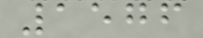1576
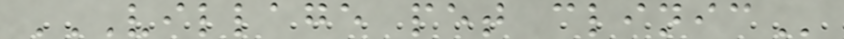VILLAGE PET CLINIC
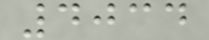4034
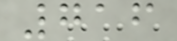716
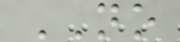NO
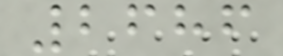2686
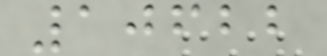10622
